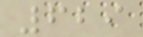629
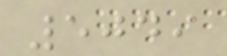5049
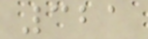321
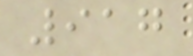917
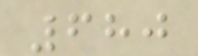680
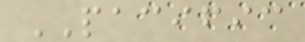PACIFIC
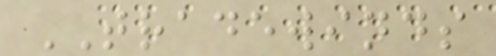TRADEWINDS
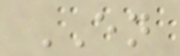EN
